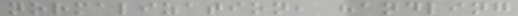normalization, handling
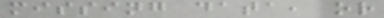missing data, or
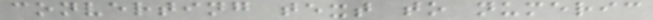converting text to numeric
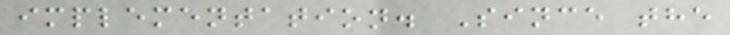implementation. Since the
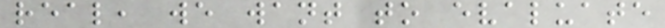real, we want to evaluate
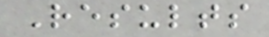Results
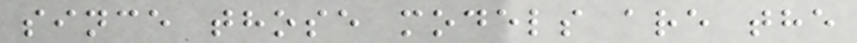since those models are the
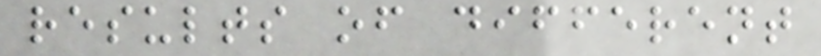results of different
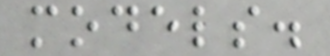models.
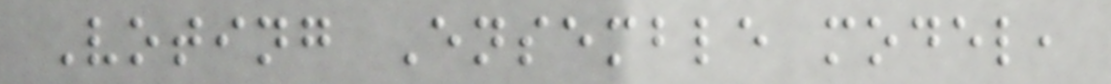Voting Ensemble model,
